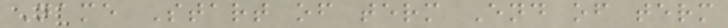Name Start of term End of term
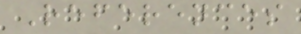References
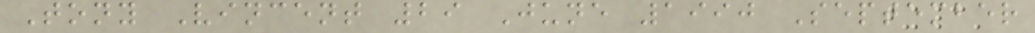Tony Vincent 29 June 1990 September
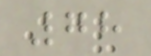78
